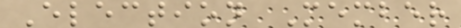Election Member
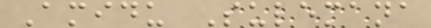Amidu Sulemana
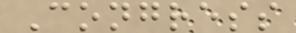Congress
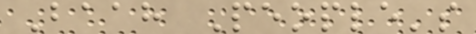Baah People's
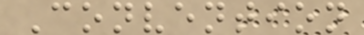Convention
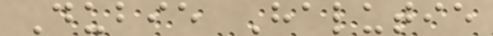Dubie Halutie
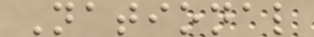National
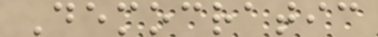Democratic
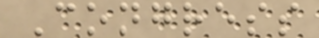Congress
